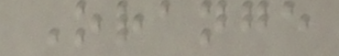Orange
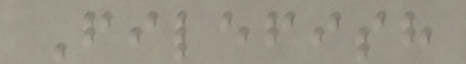Filefish
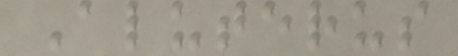Aluterus
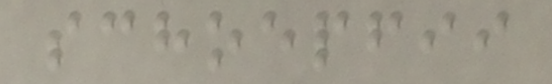schoepfii
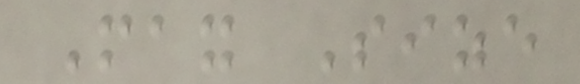Max Size
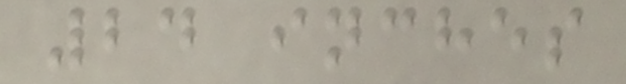24 inches
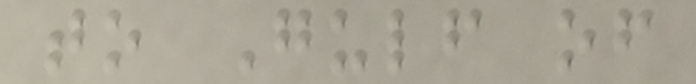to Gulf of
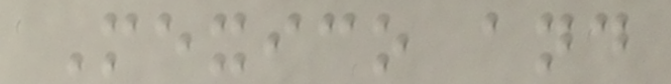Mexico and
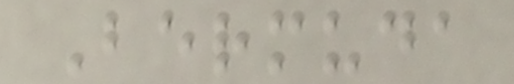Bermuda
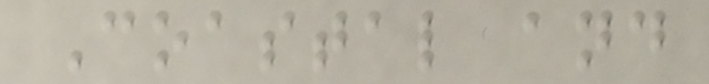Coastal and
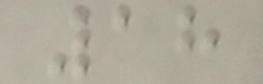18
